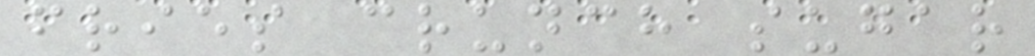fries crunch sugar
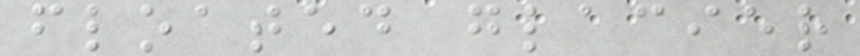floated glacier
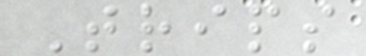Trips
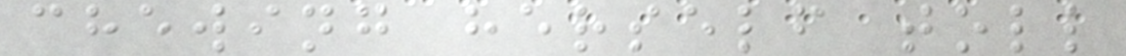chewing herself toll
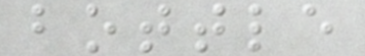bottle
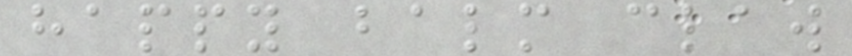happy balm claw
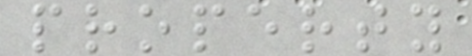property
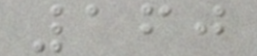160
